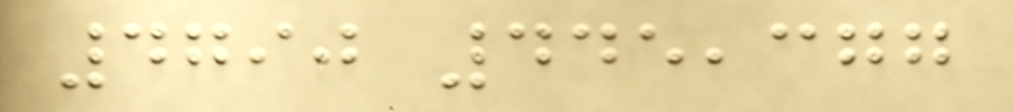4790 445,377
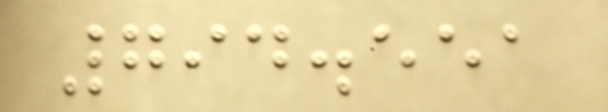794.551
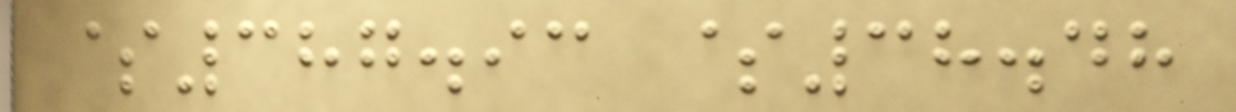$387.93 $38.48
